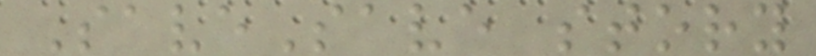SaveSave story
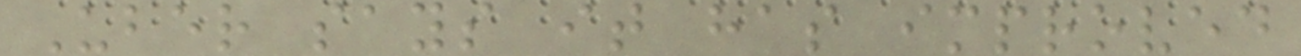Uber says it has improved
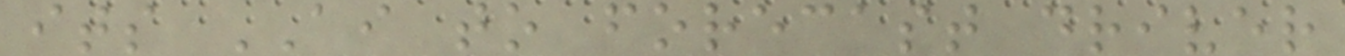its AI to forecast driver
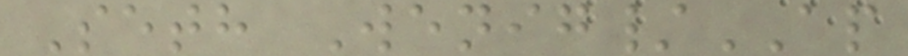Seth Wenig/AP
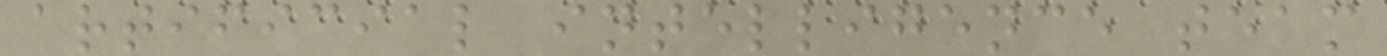artificial intelligence team
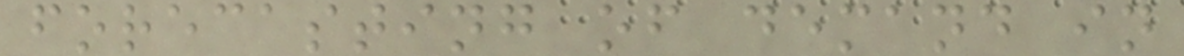forecasting of demand in
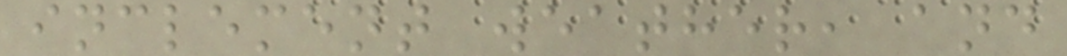inclement weather, and
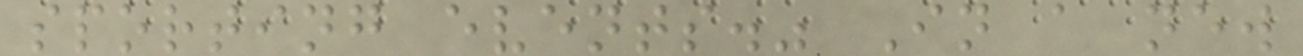sporting events." In a new
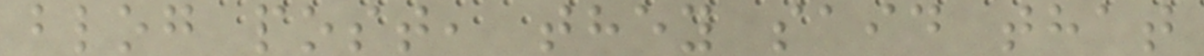blog post, they said that
